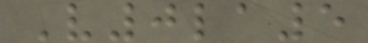V0la5
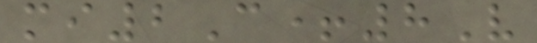mi2C+8V
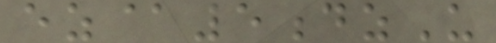ez@5dzU
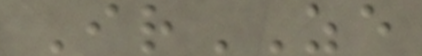IrZE
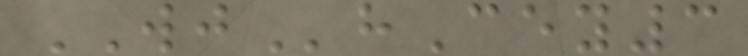WJhCey3
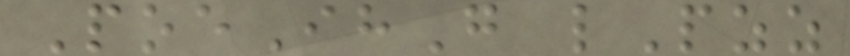PoeIhG lPzz
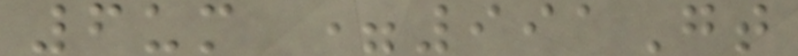6um =991Gt
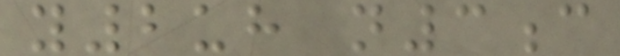y2uh n3c
